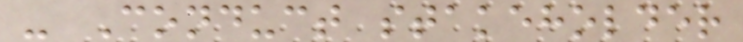- Conduct stakeholder
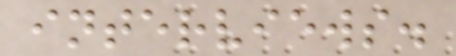interviews.
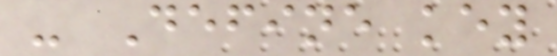- Define key
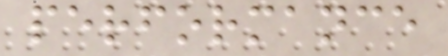performance
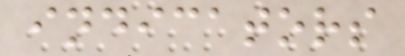indicators
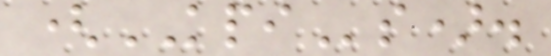(KPIs).
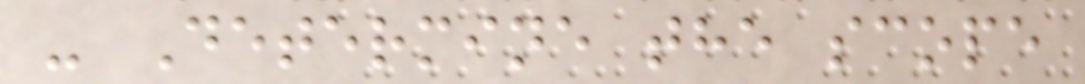- Determine the scope
